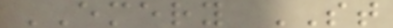EMERY ST
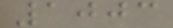1003
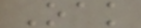Oak
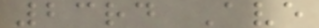23rd Ave
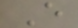E
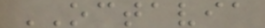OCTAVIA
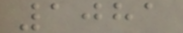1081
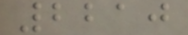2210
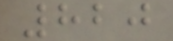820
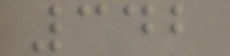342
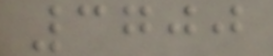3700
